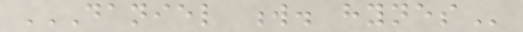DANIEL W. HYNES
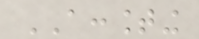ACCOUNTING
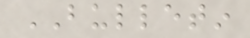BULLETIN
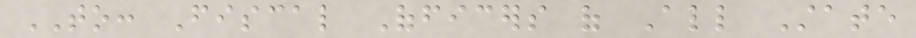TO: Fiscal Officers of All State
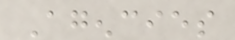Agencies
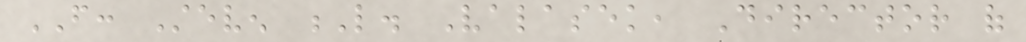FROM: Steven L. Valasek, Director of
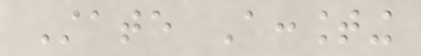State Accounting
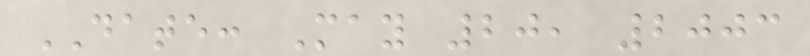DATE: May 20, 2003
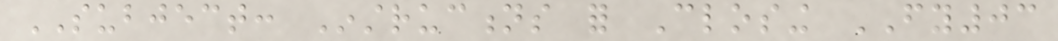SUBJECT: Instructions for Closing FY03
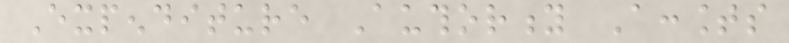Expenditure Authority Accounts
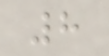8
